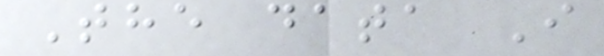The data I
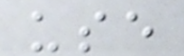use
